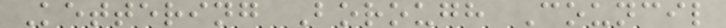Kettering Borough Council
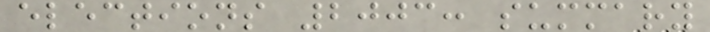elections 2003: summary
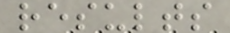results
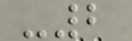-2
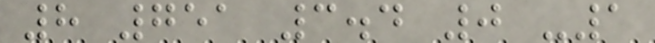8 751 3.4 0 -1
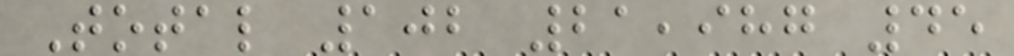Total 102 21,987 45
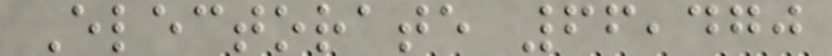Electorate 66,470
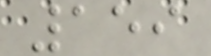159
